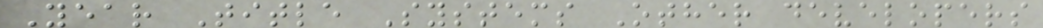Year Title Systems Other developers
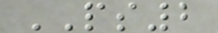PS2
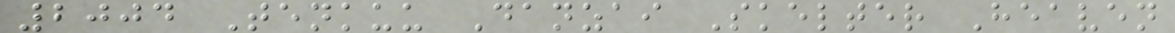2004 Tenkuu Danzai Skelter Heaven
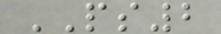PS2
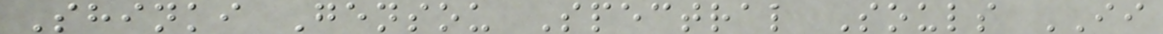Shinki Gensou Spectral Souls II
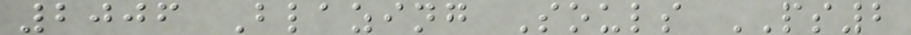2006 Blazing Souls PS2
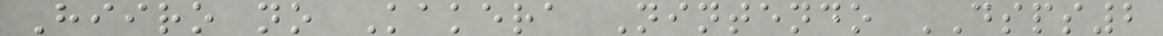Hiiro no Kakera Nintendo DSPS2
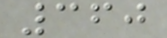360
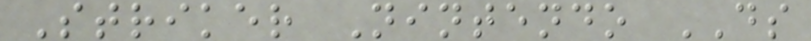Striker Nintendo DS
